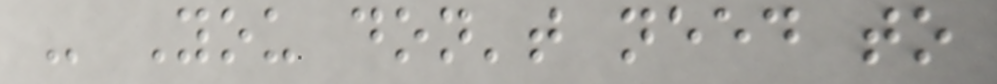- You don't need to
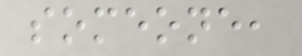someone,
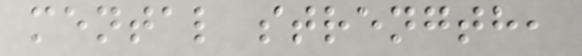mental strength,
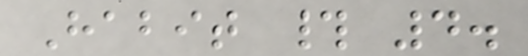Habit # 4.
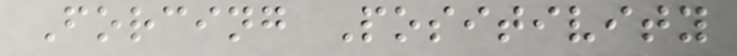Forcing Positivity
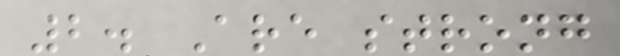2. Are strong
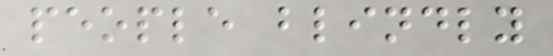people blindly
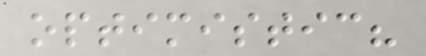optimistic?
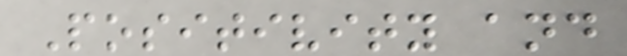Positivity and
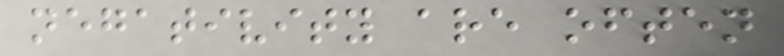negativity are often
